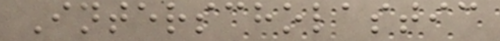Interscholastic
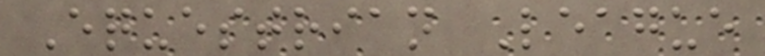Equestrian League
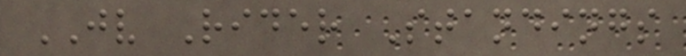JV Rider Standings
